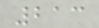213
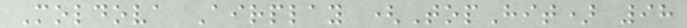Moldova Airplay (TopHit) 98
